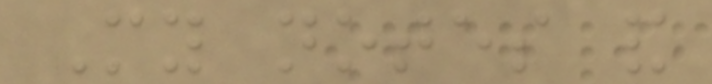My notes and
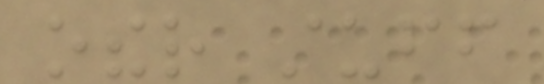other stuff
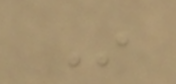In
